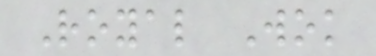Royal Wok
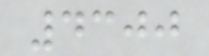4300
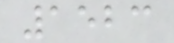1523
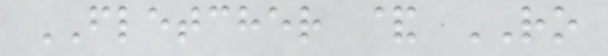FLETCHER & RO
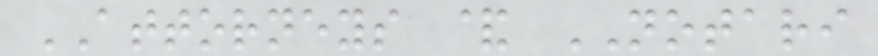ATTORNEYS & NOTARI
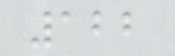122
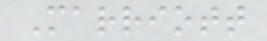Marriott
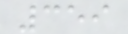359
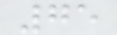75
